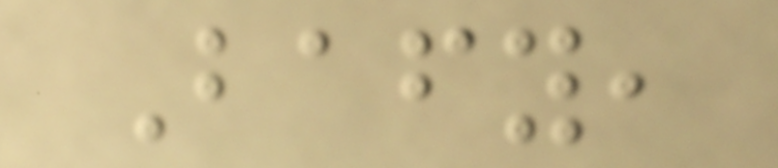Bafy,
